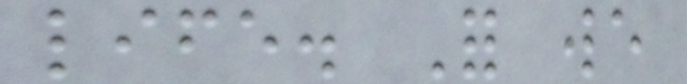life. For we
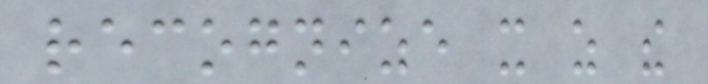recognize it as the
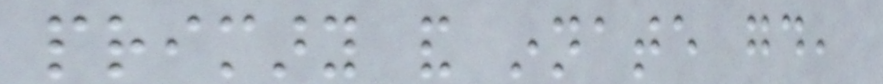primary and innate good,
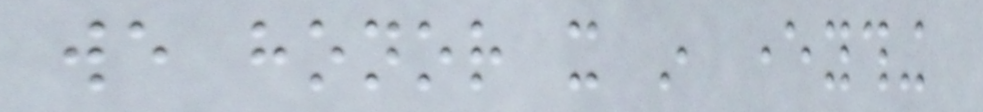we honor it in everything
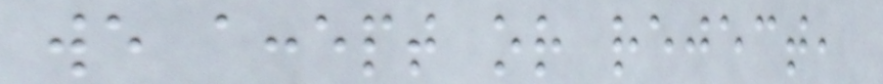we accept or reject,
